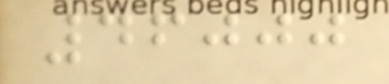46000
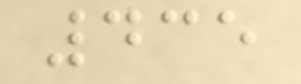435
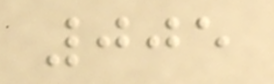005
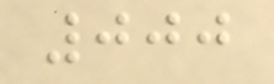000
